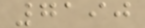7190
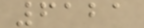6121
